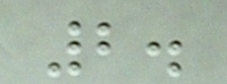2.
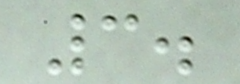3.
